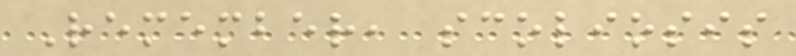Remember, scoliosis
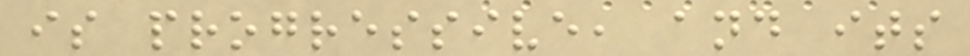is progressive, and its
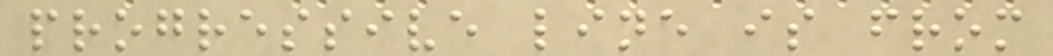progressive line is from
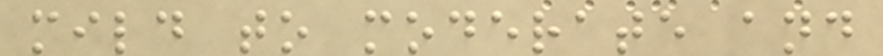mild to moderate and
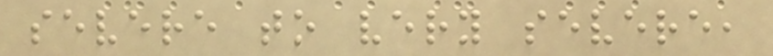severe to very severe,
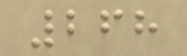268
